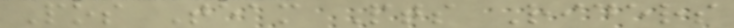Pos Team Pts Riders
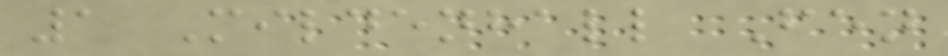1 Mildenhall Fen
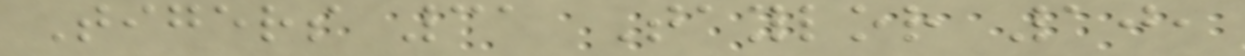Tigers 31 Taylor 10,
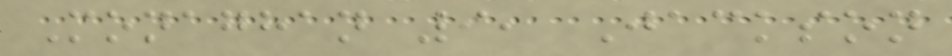Monaghan 9, Jackson
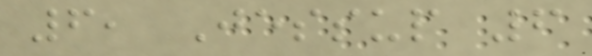6, Jessup 6
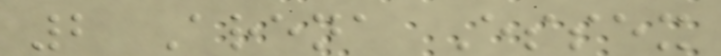2 Arena Essex
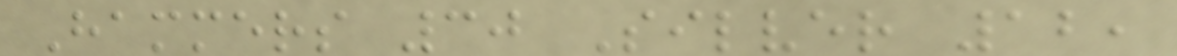Hammers 30 Silver 12,
